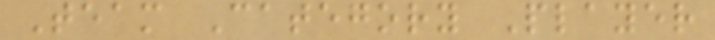Team Category Player
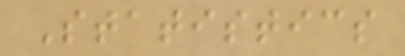Statistics
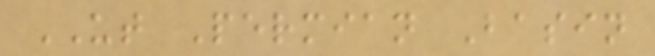UT Permian Basin
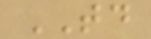TD
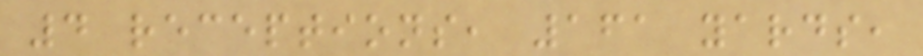4 receptions, 161 yards,
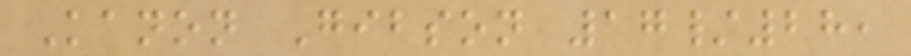Kanon Gibson 17/28,
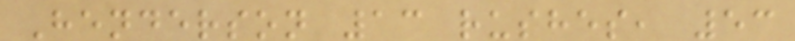Henderson 13 rushes, 53
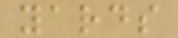yards
